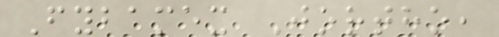Fybamex Jortho,
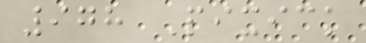978 Pixick
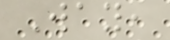Way,
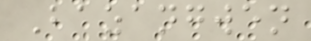Bazangwen
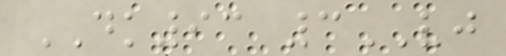DK93 3VJ
